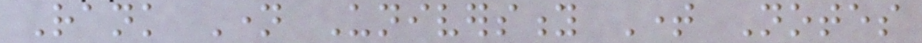Rank Name University Time Notes
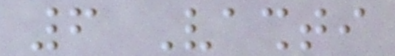6 Vashti
